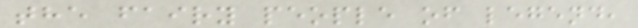the fairy people of legend,
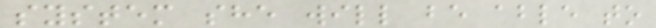system she will be able to
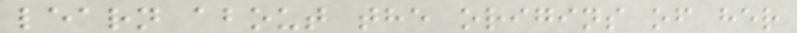learn about the origins of her
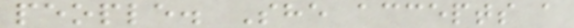people. She accepts a
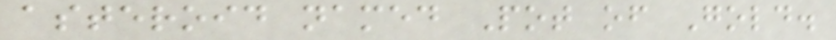asteroid named Pot of Gold.
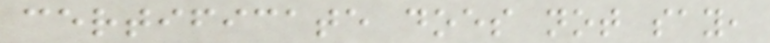certificate does not say,
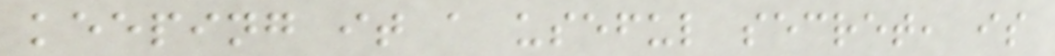keeping it a useful secret, is
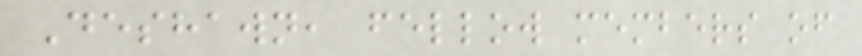Deshawn, fellow members of
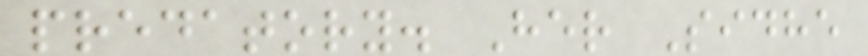predatory. Her Sidhe
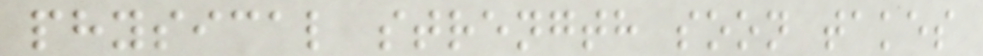physical strength soon takes
